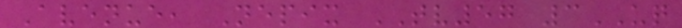Avenue, Nepix TV57 3UQ
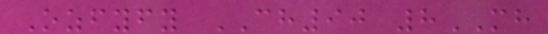Ozfyfy CH90 8MH
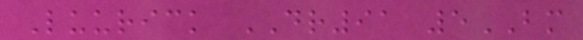Luurick DR91 5BM
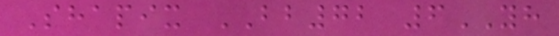Shapix BB72 6YH
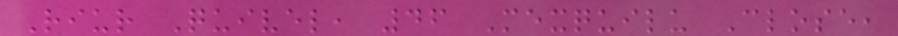Riur Quivel, 46 Mexquilu Close,
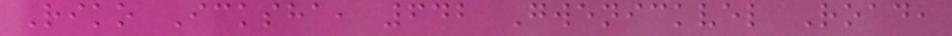Riko Icksha, 642 Gwenickvel Road,
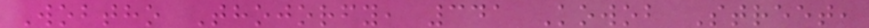Wobtho Thojorfy, 341 Kowob Street,
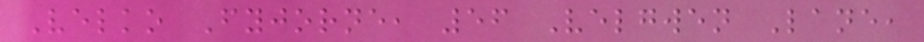Velko Fyjorne, 56 Velgwen Lane,
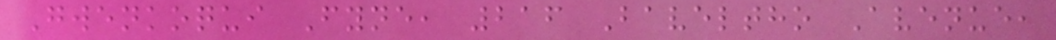Gwenkoqui Fyne, 216 Baveltho Avenue,
